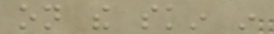on the skin in
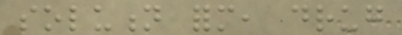solution form, drug
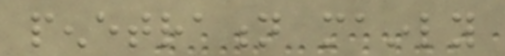penetration mainly
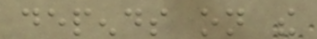depends on the
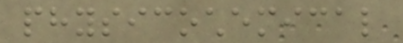physicochemical
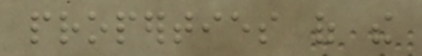properties of the
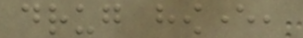drug however,
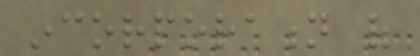incorporation of
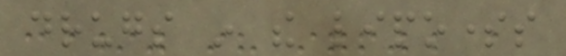drugs in the liposomes
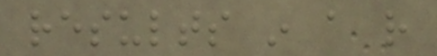results in a rather
